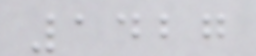1427
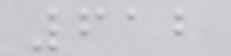612
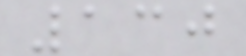130
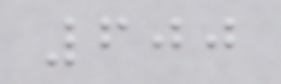600
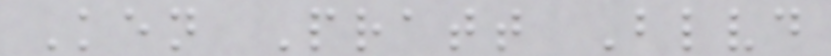Ken Pratt Blvd
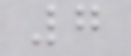7
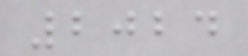2024
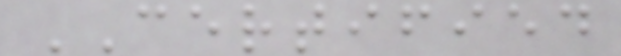CERTIFIED
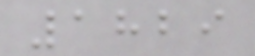1829
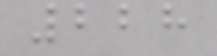228
